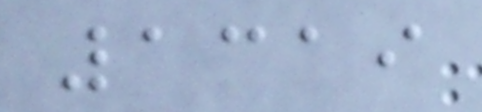1319
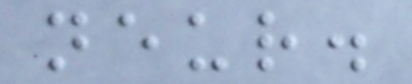neur.
